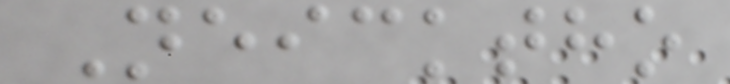Neicktho
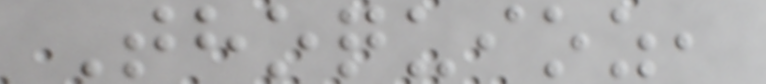Thoquioz,
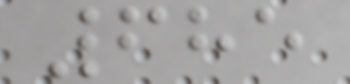685
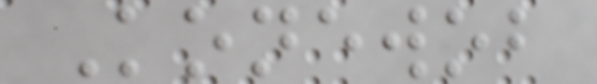Konewob
